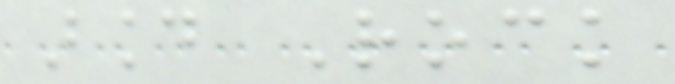around Rock
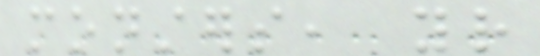monsters, your
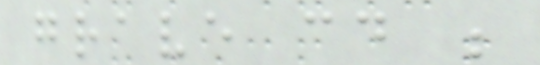grave could be
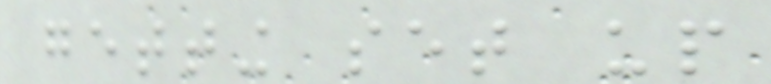getting set up
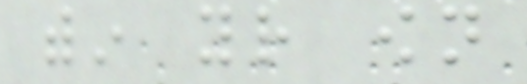within your own
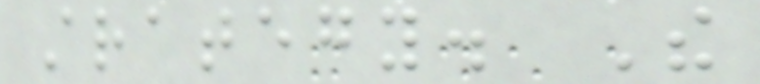strategy. The
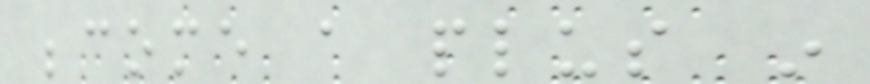become a plus in
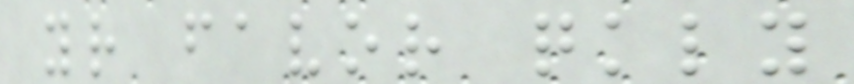your favor quickly
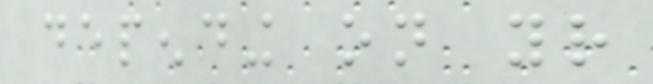depending on your
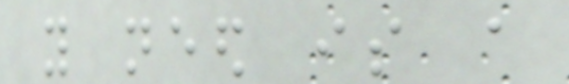you need is a
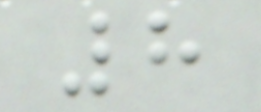8
